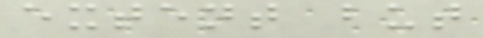extent but
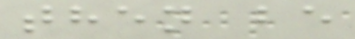then be
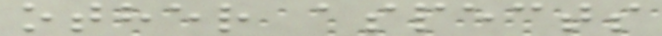other aspects
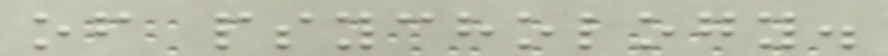of psychology.
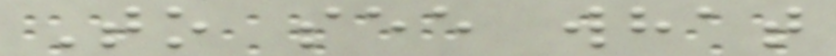To see what
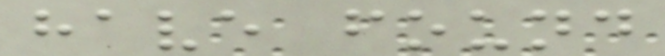have found
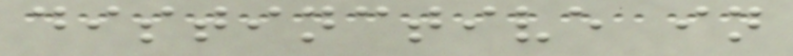distinctive in
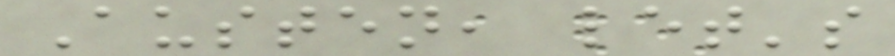Austen, let's
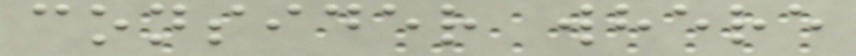consider where
